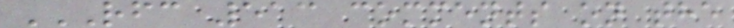RFC 513 COMMENTS ON THE
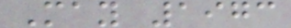May 1973
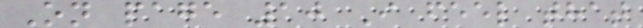On page 10 I feel that
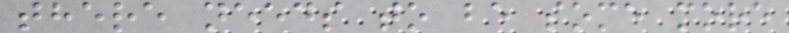there needs to be some more
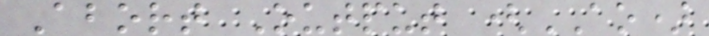Abort Output (AO)
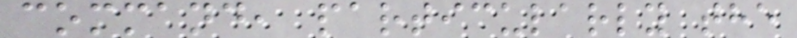command, particularly the
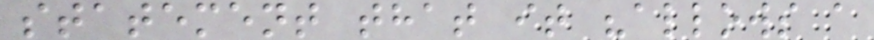statement that it "allows a
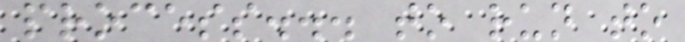process... to run to
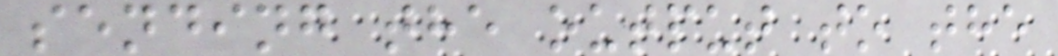sending the output to the
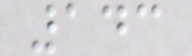143
